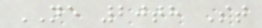NE 20th St
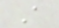A
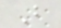B
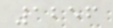1256
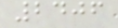2406
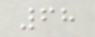68
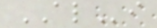ALi
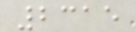2315
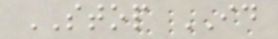STOP ID
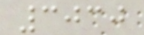3030
